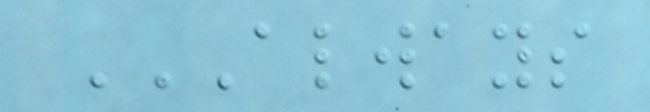ALWAYS
